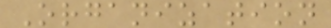Organization
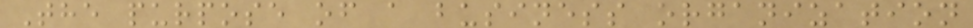The purpose of a business organization
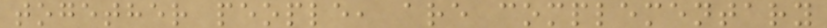together people, are complementary
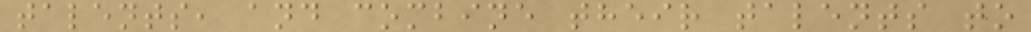talents, and combine their talents to
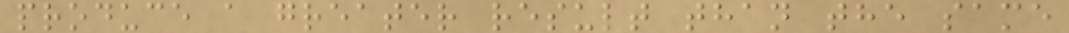produce a greater result than the same
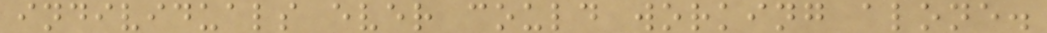individuals ever could working alone.
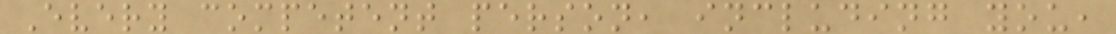Every competent person, including you,
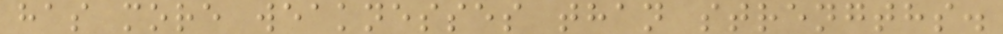has more weaknesses than strengths.
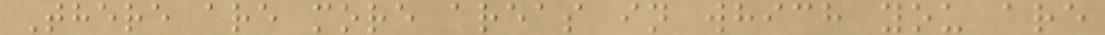There are more areas in which you are
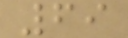69
